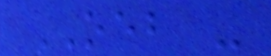OEB -
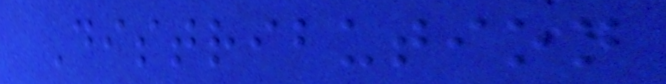Distribution
